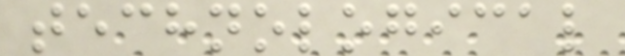technological
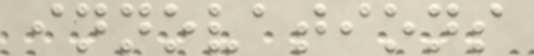innovations
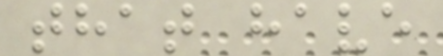that have
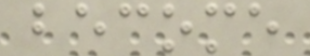become
